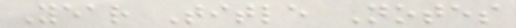Year Title Notes
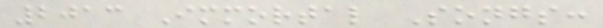2013 Immortal Songs:
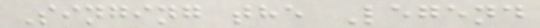Singing the Legend
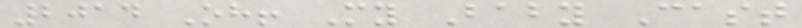2014 Oh! My Baby Cast
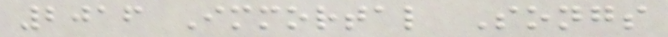2016 Immortal Songs
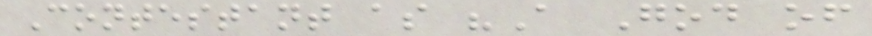Contestant as "A God of
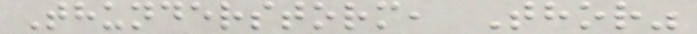Thunderstorm, Thor"
